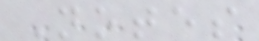Notes
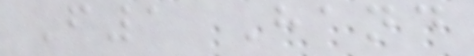F1 Hand
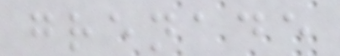grenade
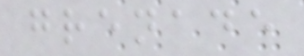grenade
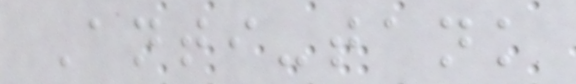Anti-tank
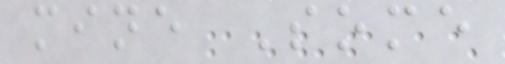mine Some
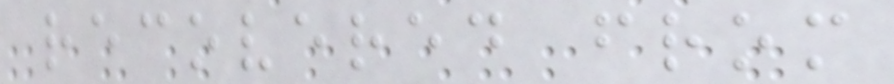recovered from
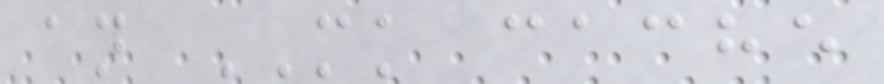an MK cache
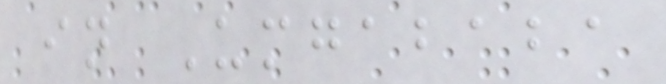in Umgababa
